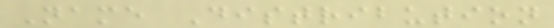Name Distribution
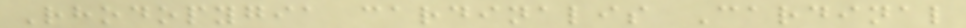Rhodopygia cardinalis Cardinal
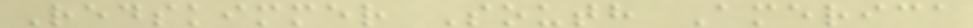Redskimmer South America
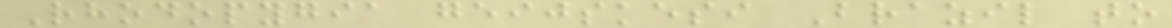Rhodopygia geijskesi Brazil to
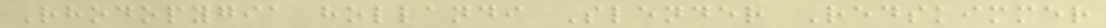Rhodopygia hollandi Slender Redskimmer
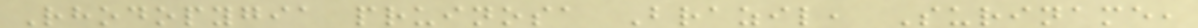Rhodopygia pruinosa Brazil, Suriname,
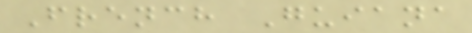French Guiana
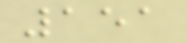151
